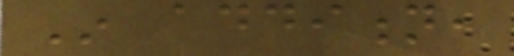In addition,
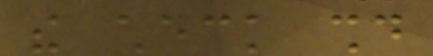the check should
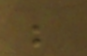be
